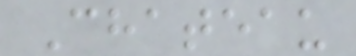Chateau
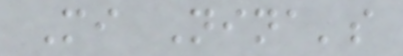Mi Nina's
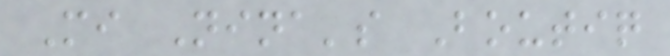Mi Nina's Boutiq
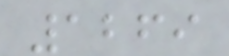1269
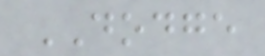DODGE
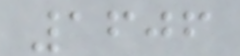1606
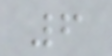6
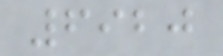6920
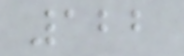122
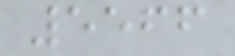5566
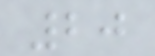20
